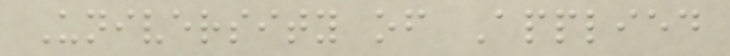University of Applied
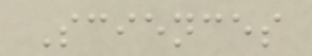Sciences
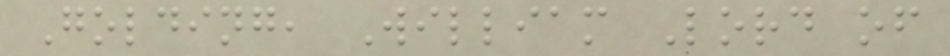Golding, William Lord of
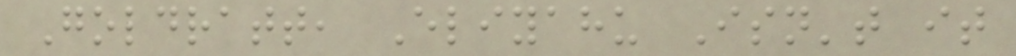Goldratt, Eliyahu Isn't it
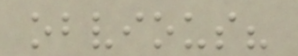obvious?
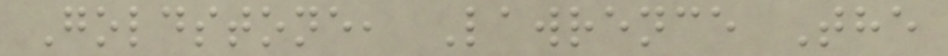Goldstone, Lawrence The
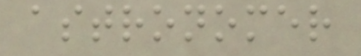astronomer
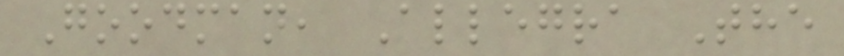Goodman, Allegra The
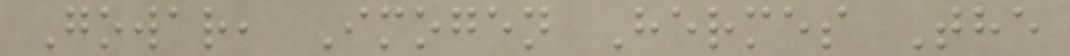Gowar, Imogen Hermes The
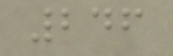246
